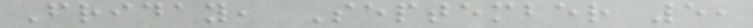Friday, September 5,
